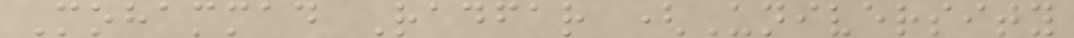Mohammad Radfar (University
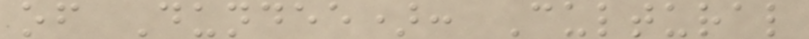of Dundee): Cultural
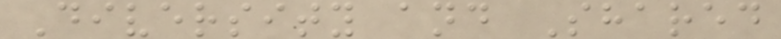Diversity and Shared
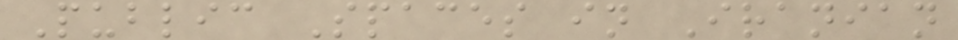Public Spaces in Iranian
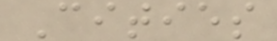Cities
